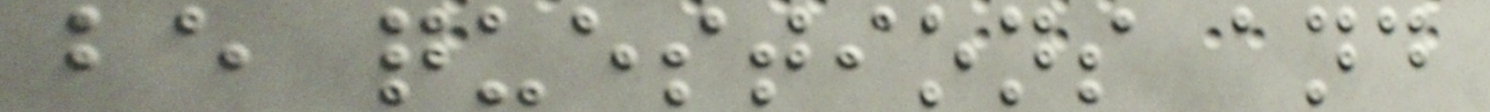be questions and
